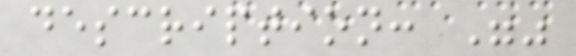description: ""
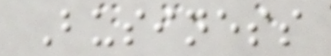Business
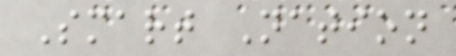Smart Nation
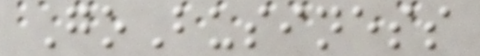GoBusiness
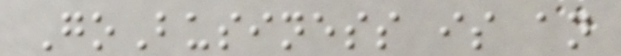GoBusiness is an
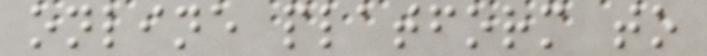online platform to
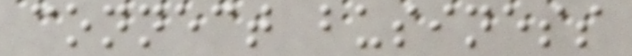connect business
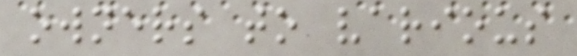owners to various
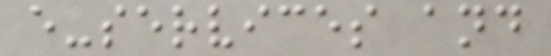e-services and
